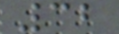32
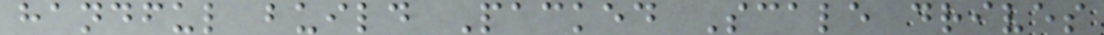handful build Packed Scale drives
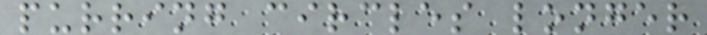purring circles longer
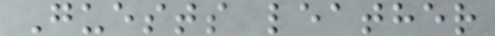Guests leather
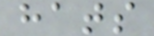hats
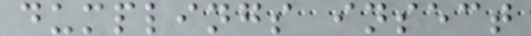dumplings insect
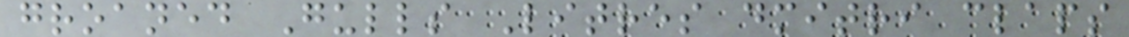groaned Gulls Litres dmitri claps
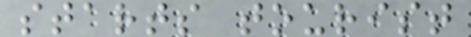starts tourist
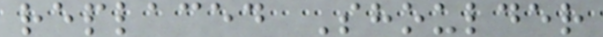replaced Shoulder
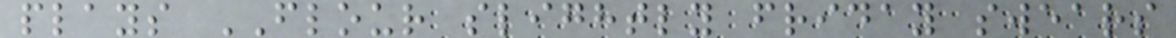plays FLOUR slightly friday swears
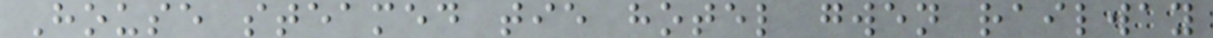House steamed tie hotel gwen railway
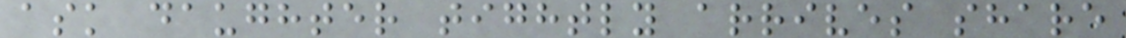ask daughter tightly arrives share
